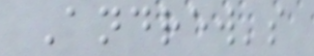Andrew's
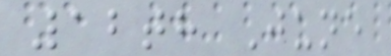12th June
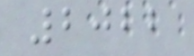2022
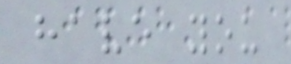have you
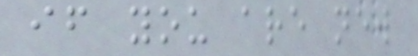if you are new
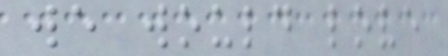we would love
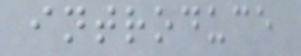introduce
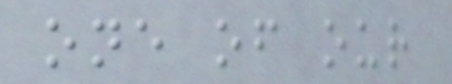one of our
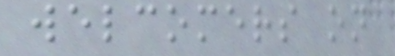welcomers on
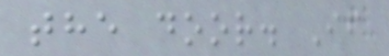the door. If
